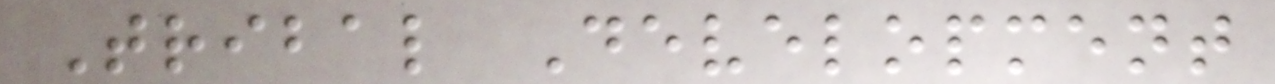Tribal Development
